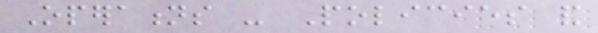Operations - Policies and
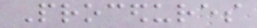Procedures
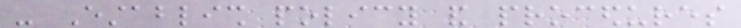- Establish policy and procedures
